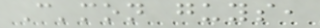C'mon guys,
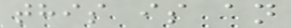this is an
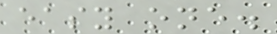easy one.
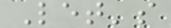Let's
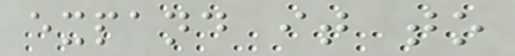expand it to
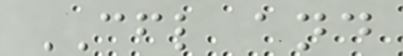CFL and
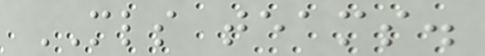MLS teams.
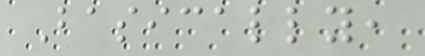Basically,
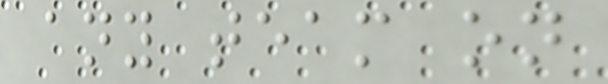any team on
